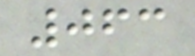063
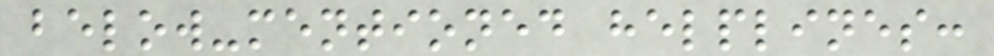below-mentioned helplines:
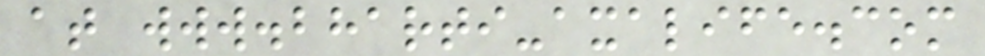at www.bharti-axalife.com
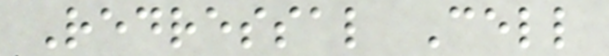Redressal Cell
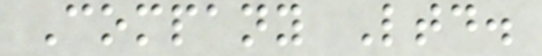Company Ltd.
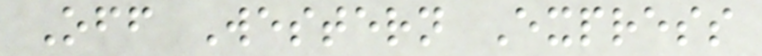Off Western Express
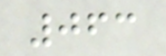063
